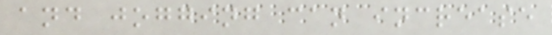and jogging can increase
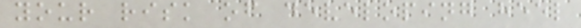your risk of developing heel
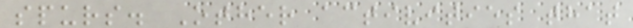spurs. Other activities that
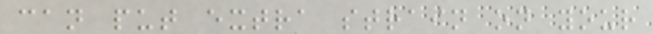can put extra strain on your
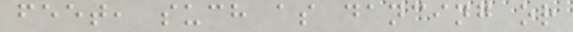feet, such as dancing or
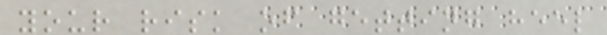your risk of getting heel
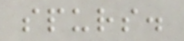spurs.
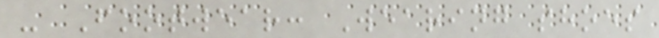- Footwear: Wearing shoes
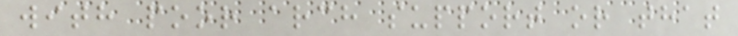with poor arch support or that
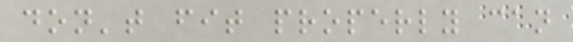don't fit properly can
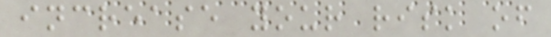increase your risk of
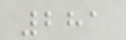281
